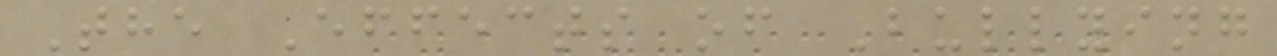The Effects of Bullying
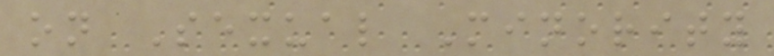on Sexual Minority
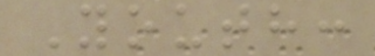Youth:
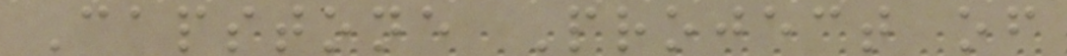Capstone Project of
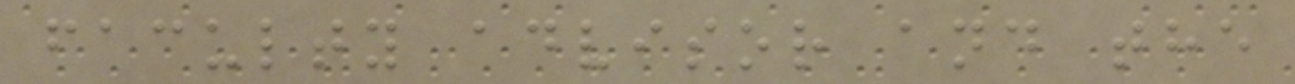faculty advisor and the
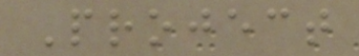Project
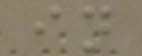in
